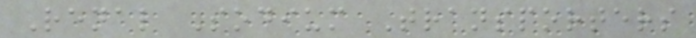Renal Sodium Transporters
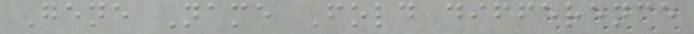Gene Name Fold difference
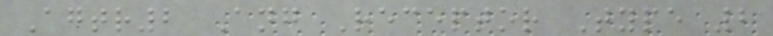Agtr2 Ang Receptor Type 2
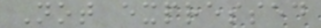Not expressed
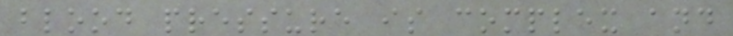blood pressure is complex and
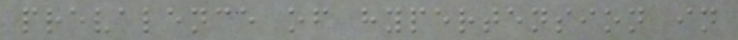prevalence of hypertension in
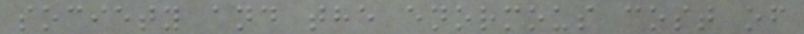society and the enormous cost of
